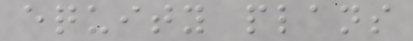equity plans
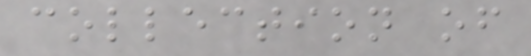collection of
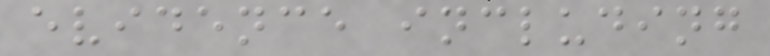evidence including
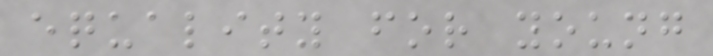equality for young
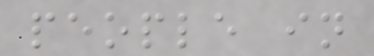people in
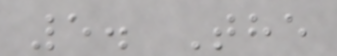5. The
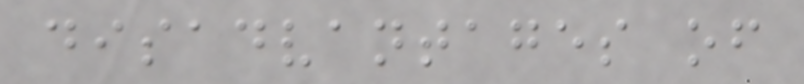disadvantages of
